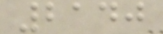2140
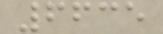6635
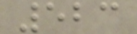523
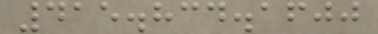415.834.1600
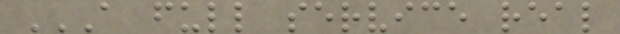A FULL SERVICE REAL
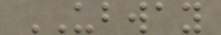UBWAY
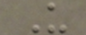U
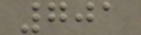701
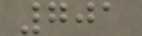701
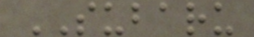SUBARU
